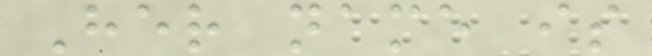Her name is
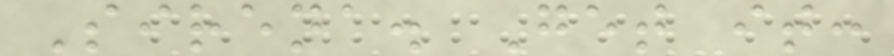Sirena. Get it:
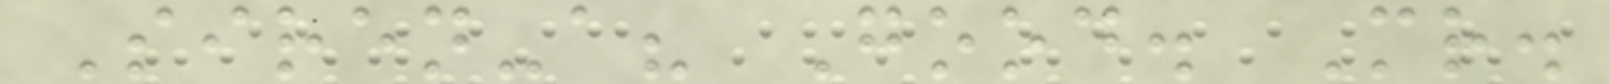Siren-a? Good. Mr.
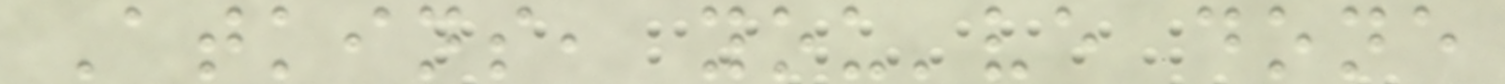Atkins, you've done
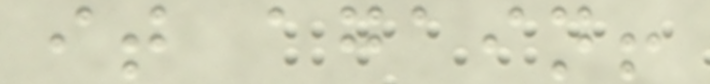it again!
